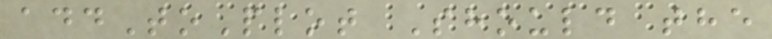addToPlot Should the
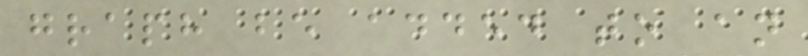graph be added to an
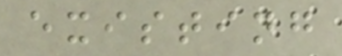existing
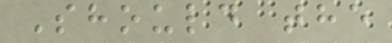Should the
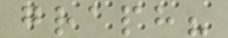graph?
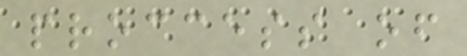proccess of
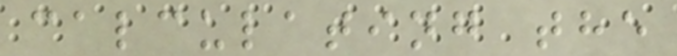calculating the
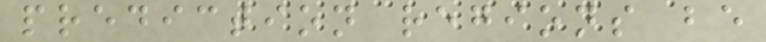prediction regions be
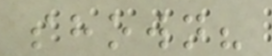shown?
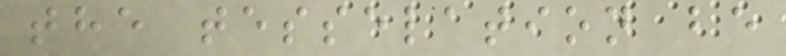the tesselation be
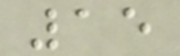15
